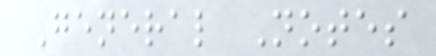General Notes
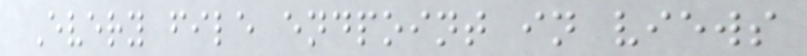Every file endpoint in views
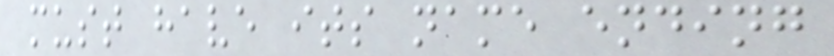must have its name ending
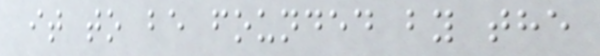it to be founded by the
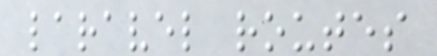laravel routes
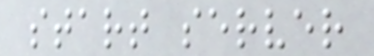start server
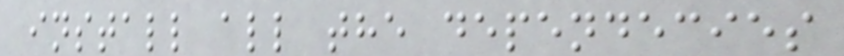install all the dependecies
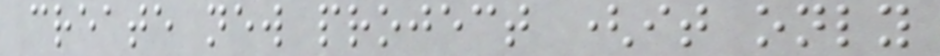create new project (it only
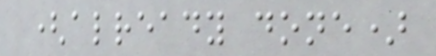(already done)
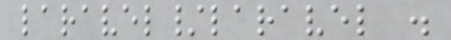laravel/laravel .
